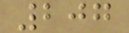207
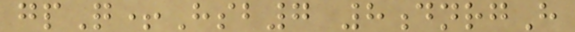gpQ+Hsb7 8dnrgH
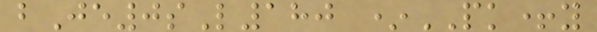bJe0sL180 *PK+y
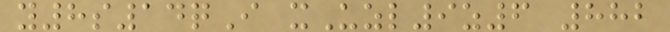y8s14qI xUzl9z6 882
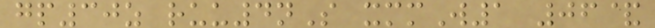gp30z ruu4nS xmmW1 06&
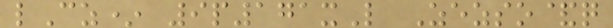lCz* 9p171xL Zezso&q
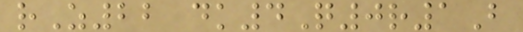rZ22 dk4Q0r1B
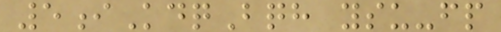5iKdqBqh ysu-fp
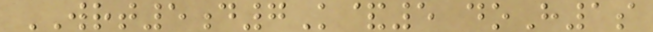WRT5d7K&5 doH1s
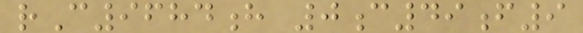rC9684h 0c49f9
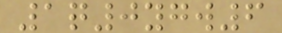1q0ygw6
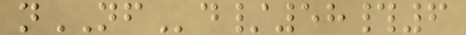nNFd/58#6
